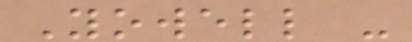Yowell -
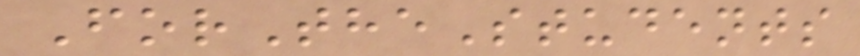ForTheStudents
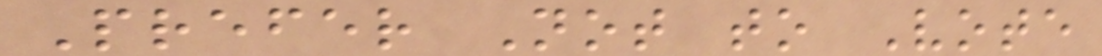Prefer Not to Vote
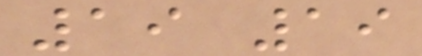19 19
